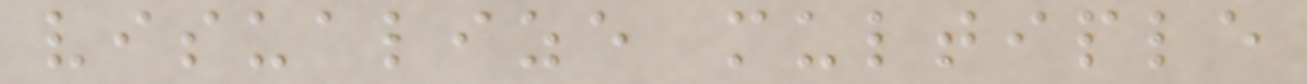visualize multiple
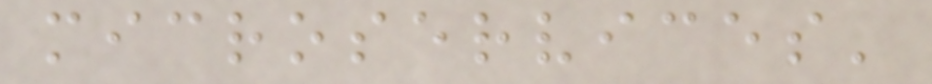microservices'
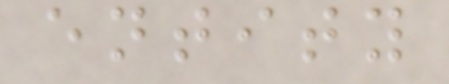entity
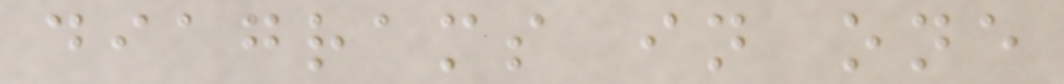diagrams in one
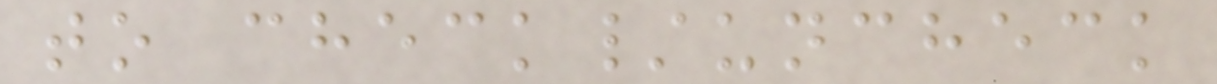to check/uncheck
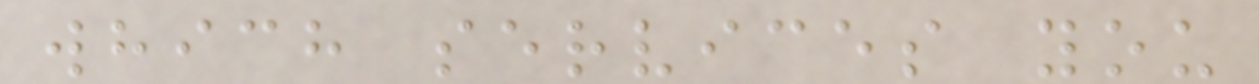which services you
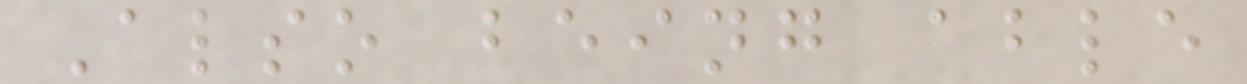Also being able
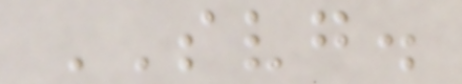SVG.
